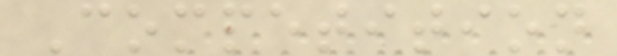Competition
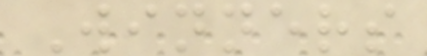Winners
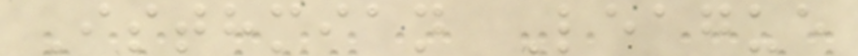Isthmian League
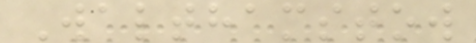Walthamstow
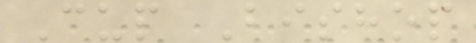Cup Bishop
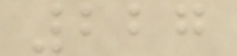227
